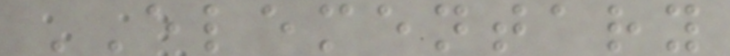ELEMENTARY
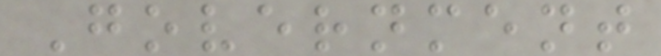Government
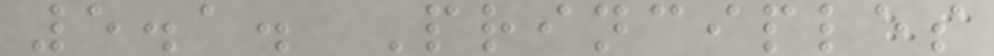5.1. Principles
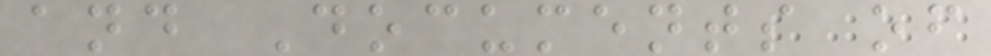and Documents of
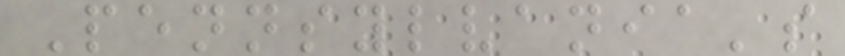Pennsylvania's
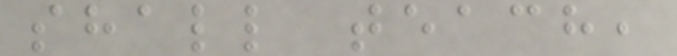shall teach,
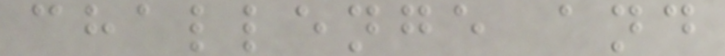challenge and
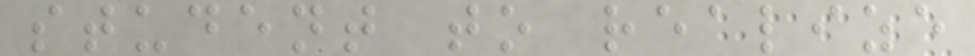student to realize
